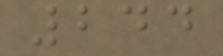244
